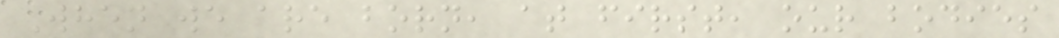When we are born, at first, our bodies
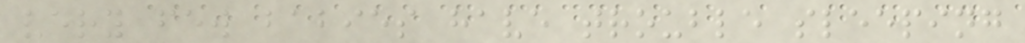very few babies have trouble sleeping
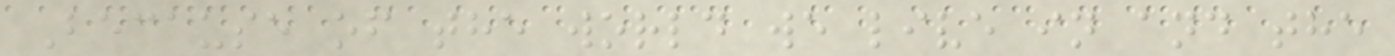Because of the world we live in and the
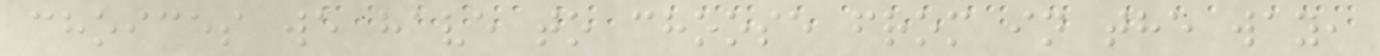choices we have to choose from in the way,
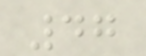47
